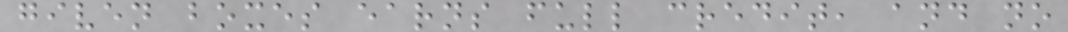given boxes earns full credit, and no
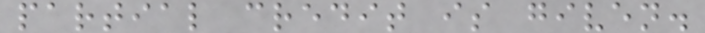partial credit is given.
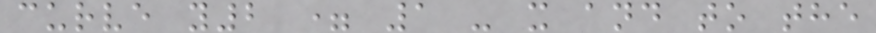curve y2 = 1 - x and to the
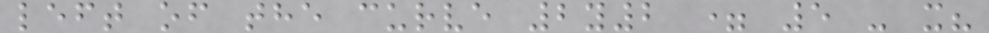left of the curve 2y2 = 5 - x?
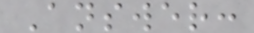Answer:
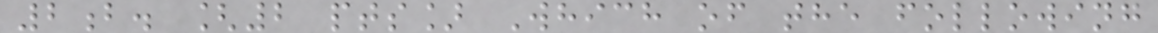2b. [2 pts] Which of the following
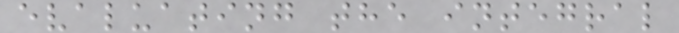evaluating the integral
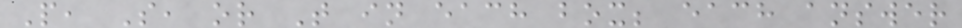P, S, or T in each box; each answer
